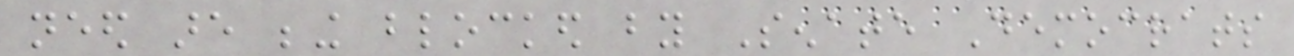need are being blocked by Senate Democrats
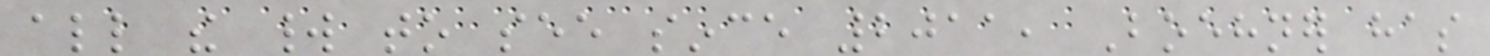all the world to see since 2011, Boehner has
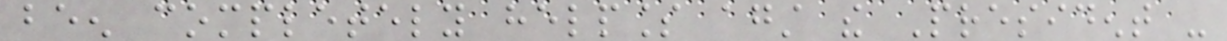been completely helpless against the President -
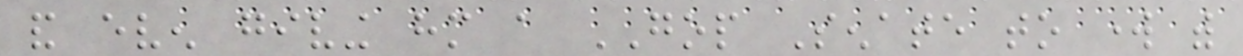and even giving him a GOP Senate to work with
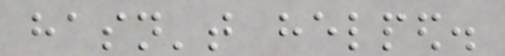hasn't helped.
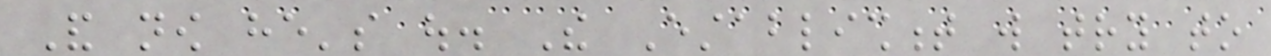And now he's out. The Establishment will try to
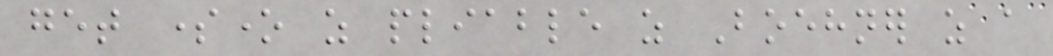get someone as pliable as Boehner as a
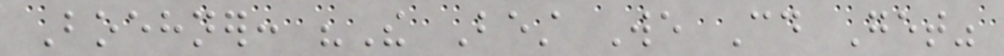Boehner: "The Best We Could Get"
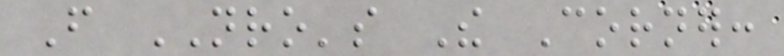From NRO's The Corner:
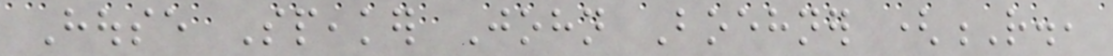House Speaker John Boehner (R.,
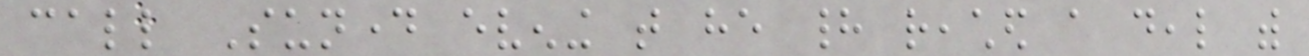call Sunday evening that he had reached a deal with
